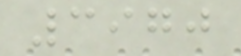3970
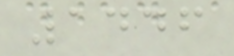1446
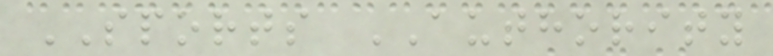SPORTS AUTHORITY
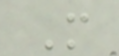M
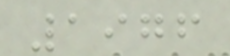1976
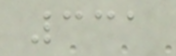331
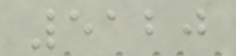5120
